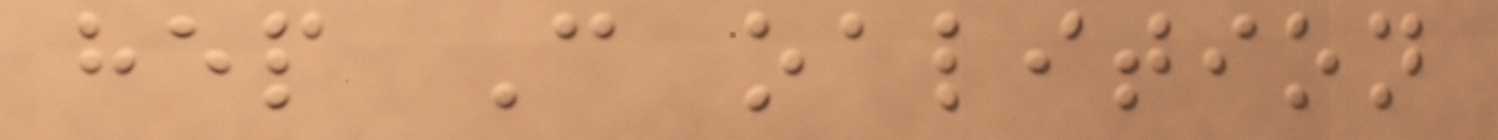hep C oalition
